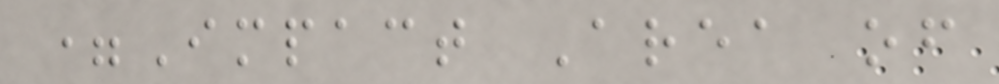=Impact Area of
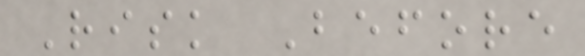Risk Before
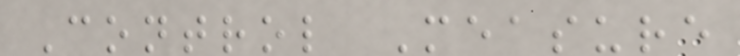Control Measure
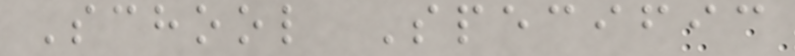School Specific
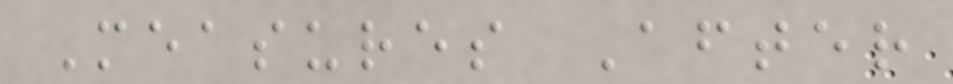Measures After
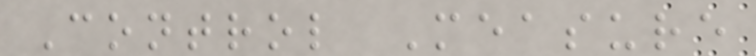Control Measure
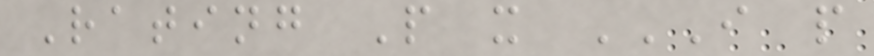Rating P x I P
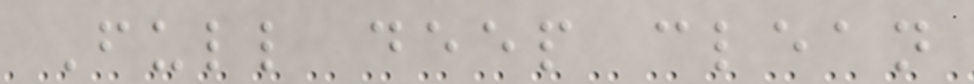Full deep clean
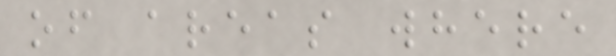of areas where
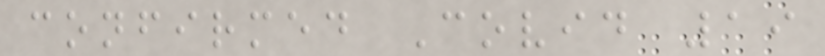confirmed Covid 19
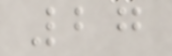27
